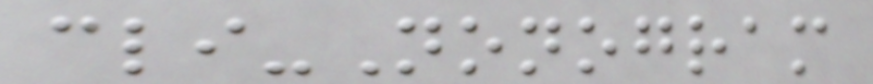cli-Nonogram
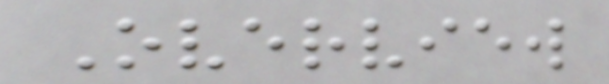Overview
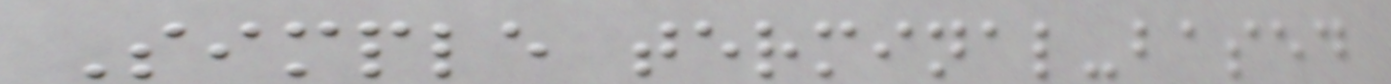Simple terminal-based
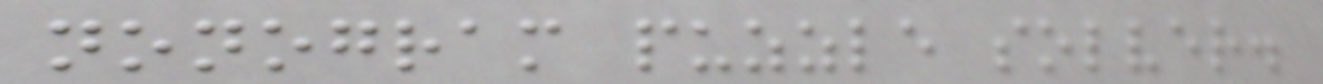nonogram puzzle solver.
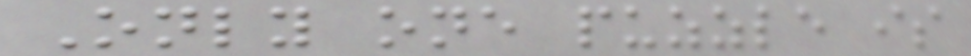Only one puzzle is
